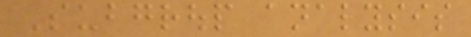Subgroup analysis
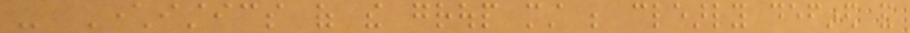- Characteristics of the group must be clearly defined and
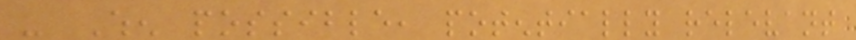- When possible, potentially relevant
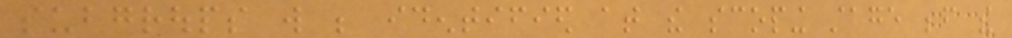subgroups will be identified at the scoping stage before the
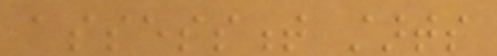assessment starts
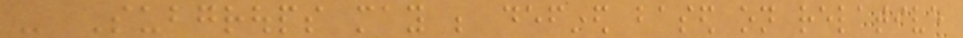- Subgroups may be defined based on relative
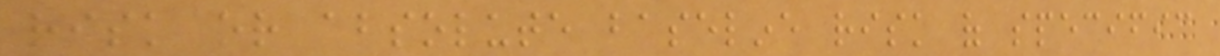risk or absolute baseline risk of specific
